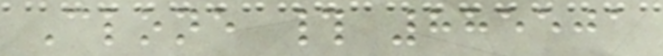Clone # 885501
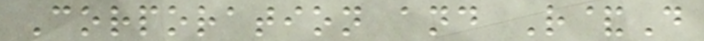Corporation and R&D
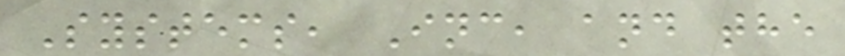Systems, Inc, and the
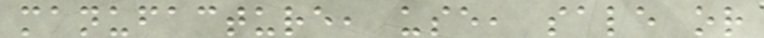manufacture, use, sale or
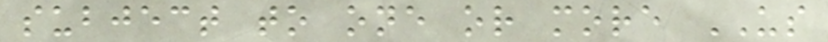subject to one or more US
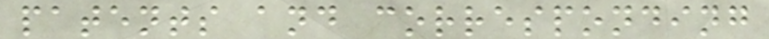patents and corresponding
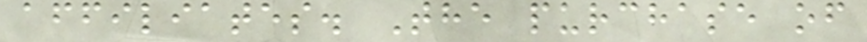affiliates. The purchase of
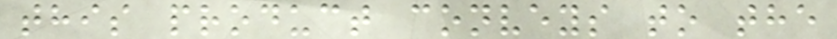this product conveys to the
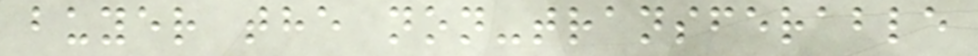buyer the non-transferable
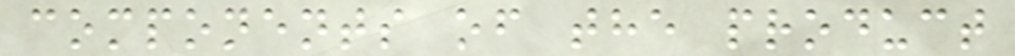components of the product
